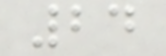24
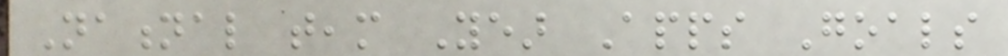National team Year Apps Goals
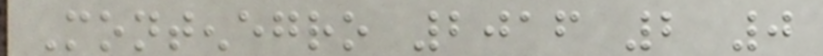Montenegro 2016 2 0
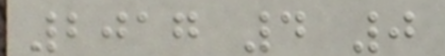2017 4 0
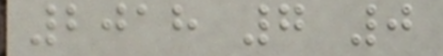2018 7 0
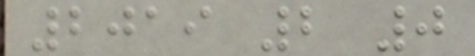2019 2 0
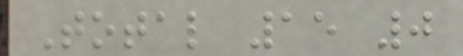Total 15 0
